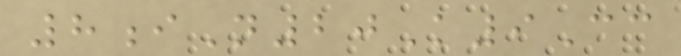8iN20K9Cc
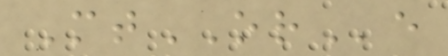MtORe
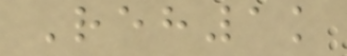Reh1k
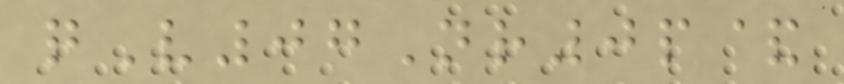qV07Nr0p&
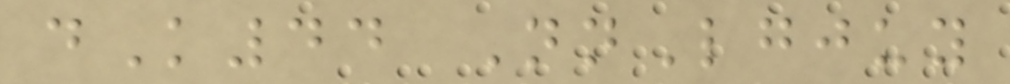dK44 NnLgjuy
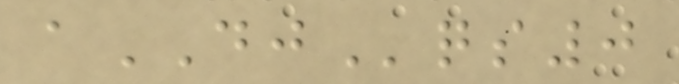aDJqs0
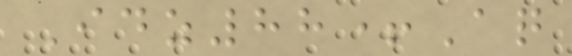Idz88+Aq
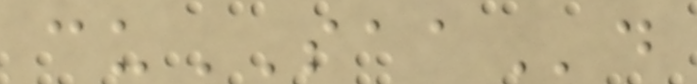cuSAAd
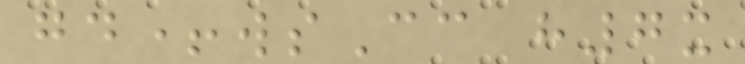gd+wsCc h7x
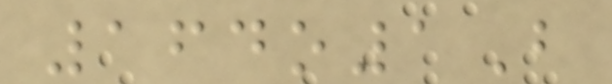164o1B
